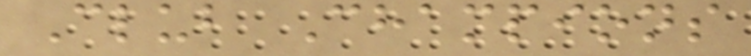Club Champions
